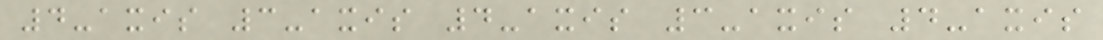4-axis 3-axis 4-axis 3-axis 4-axis
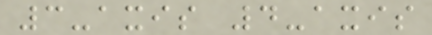3-axis 4-axis
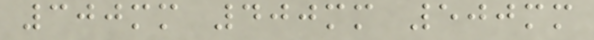300mm 400mm 500mm
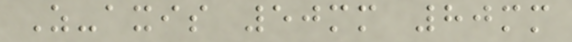Z-axis 50mm 80mm
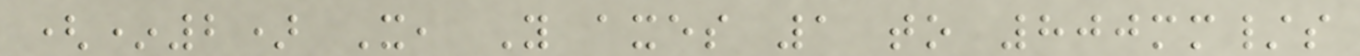(*2) X, Y axes 1 to 800mm/s
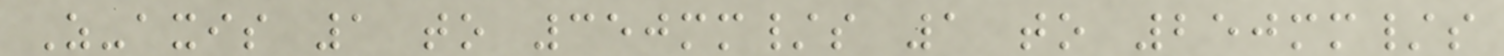Z-axis 1 to 350mm/s 1 to 250mm/s
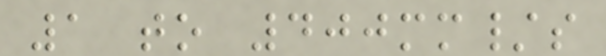1 to 400mm/s
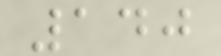140
